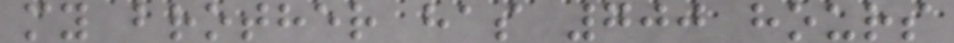my brother has 700 hours
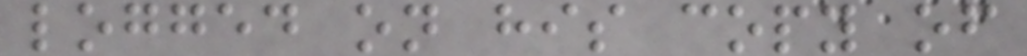logged on his copy of
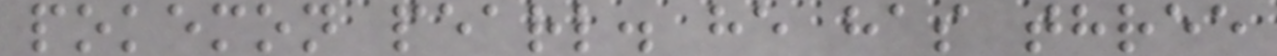pokemon pearl. he has three
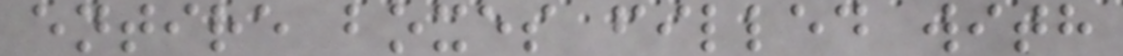entire boxes filled with
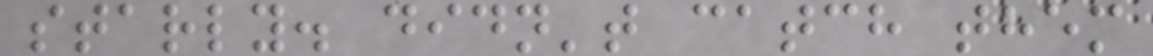starly. didn't catch them
